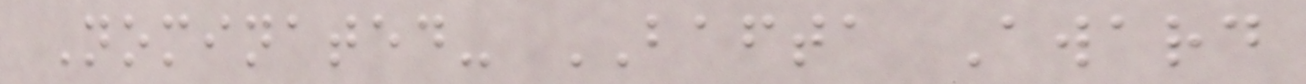Nominated- BAFTA Award
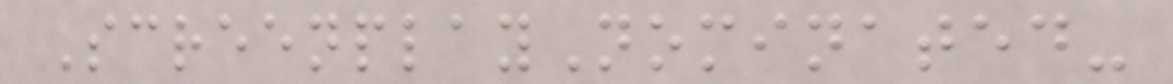ScreenplayNominated-
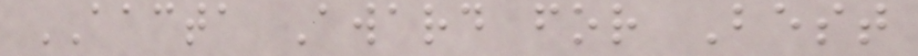AACTA Award for Best
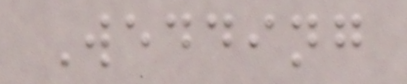Wedding
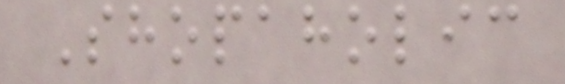Shopaholic
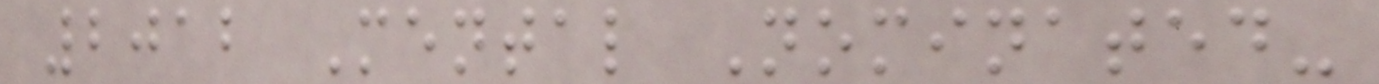2012 Mental Nominated-
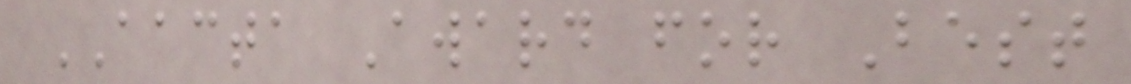AACTA Award for Best
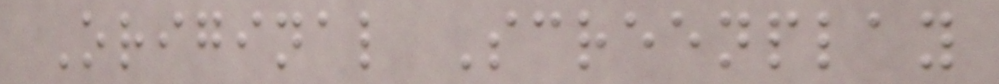Original Screenplay
